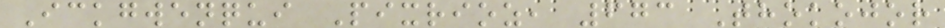Ickgwenqui Pixrioz, 673 Thokojor
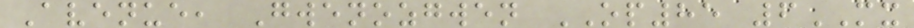Avenue, Gwenozgwen OP85 6MX
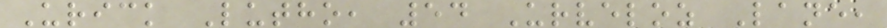Urick Lutho, 54 Urveloz Lane,
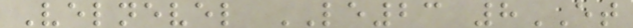Velnevel LE23 8ET
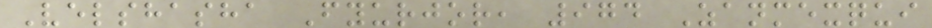Velshasha Fyurjor, 974 Zanmexqui
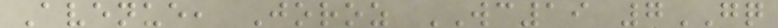Avenue, Joroz WC19 7GQ
